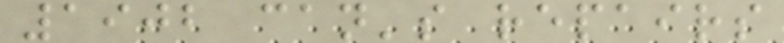1902 can's repairs
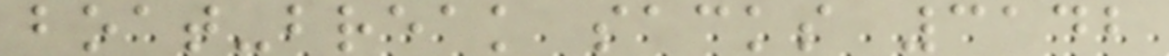boat-break sacks 3142
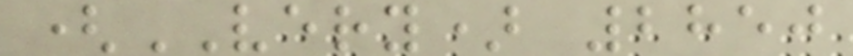(VERY) 2850
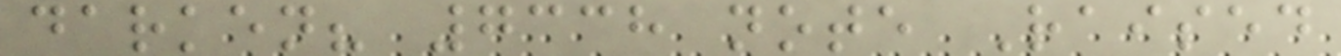darken? 7338 note Raised
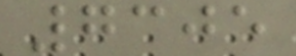7305
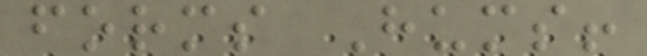forms Hums!
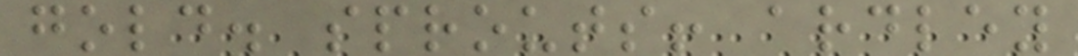gold. sprouts! ardley
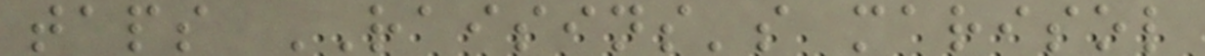taps RAISINS's marisol
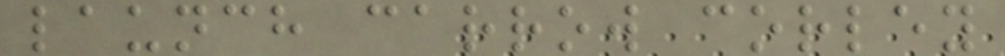launch carrow corley
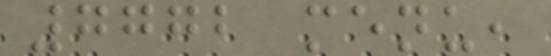7772 menu,
